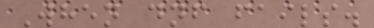When dnf fails.
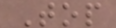Top
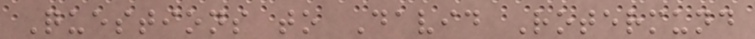Questions to David Rotermund
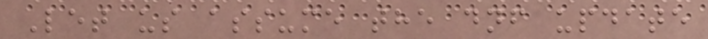Let us assume the dnf update
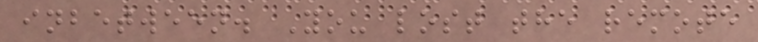inbetween. You lost the remote
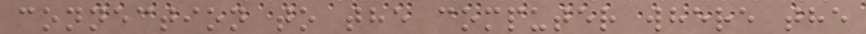connection to the computer where the
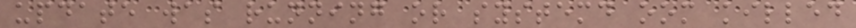update was running or systemd oom killed
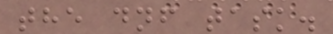the dnf task.
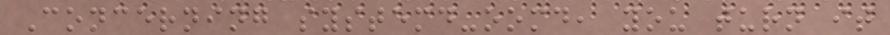Concerning systemd-oomd, you turn it
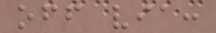off via:
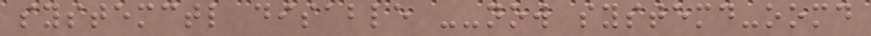systemctl disable --now systemd-oomd
